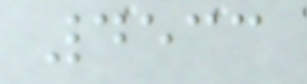4533
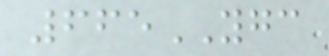665YGC
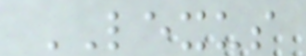LEXUS
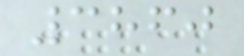3860
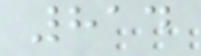814
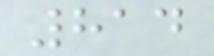814
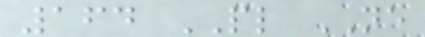164 PL NE
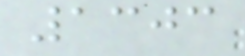1303
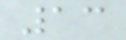13
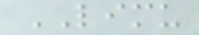LIMU
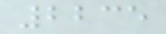2235
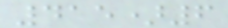415)6
